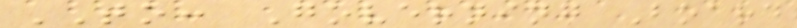TO: Governing Board
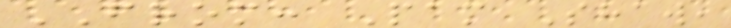FROM: Pam Shaw,
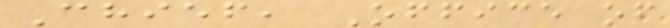Chief, Office of
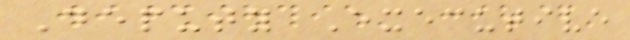Deputy Executive
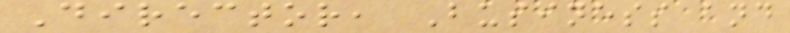Director, Business and
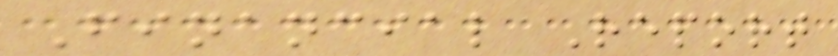Financial Report
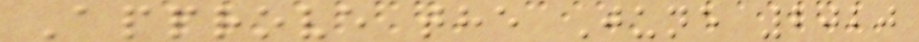Approve the June 2020
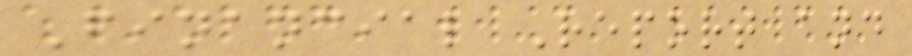Financial Report and
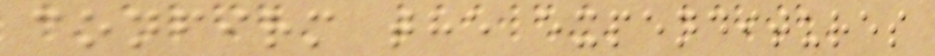confirm the expenditures
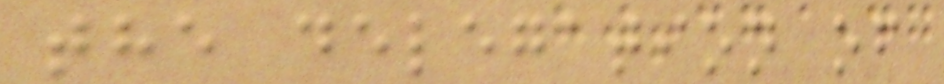the delegation of
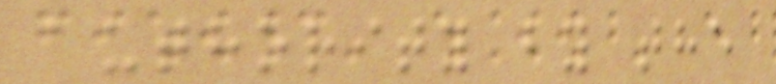authority by the
